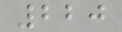220
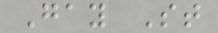Gay St
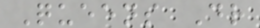Queens Dr
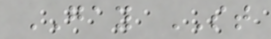GAY ST
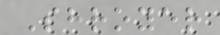Shroyer
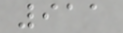911
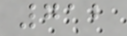712
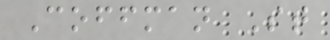Coffman St
